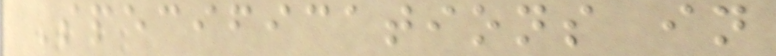Specifications in
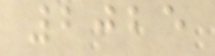2025
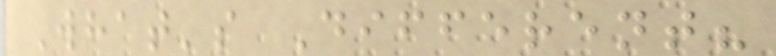What's Different?
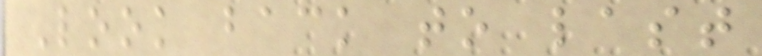Look back to last
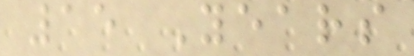15 Years
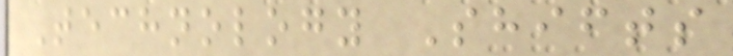Technology Shifts
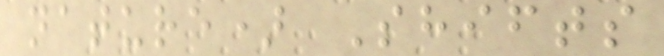nature) Shifts
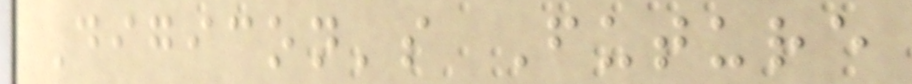Digicon's Future
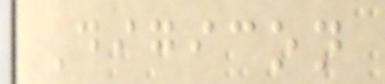Digicon
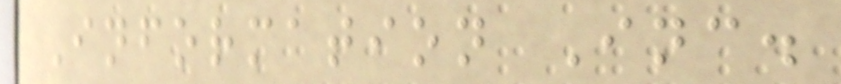Information Inc.
